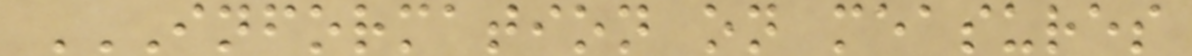INFORMATION ON MEASURES
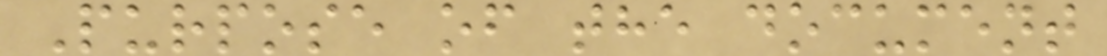Purpose of the document
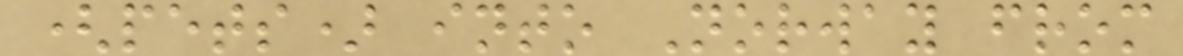(pets) into Norway from
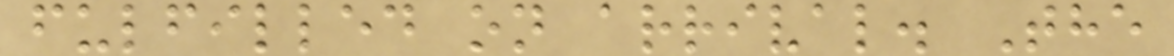fulfilled on arrival. The
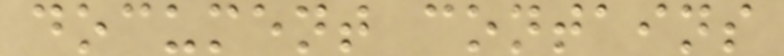document contains
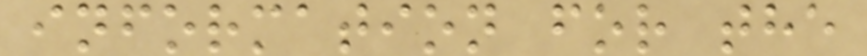information for the
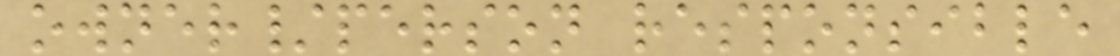owner/person responsible
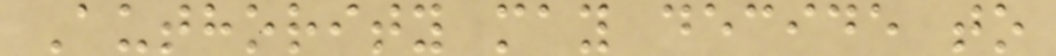Authority may decide to
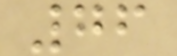76
